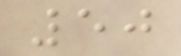50
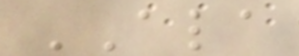ALA
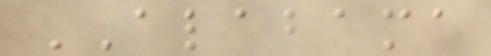ALABAMA
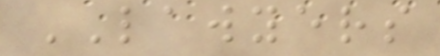LAWYERS
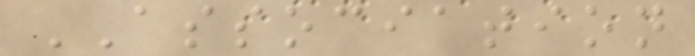ASSOCIATION
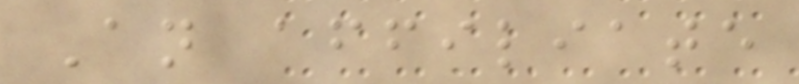An affiliate
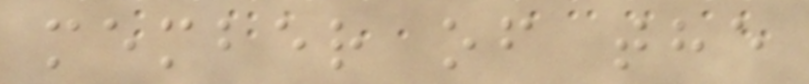member of the
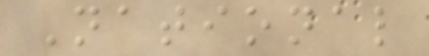National
